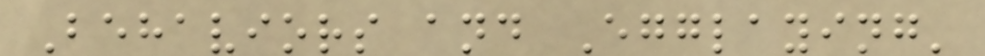Behaviors and Egglaying'
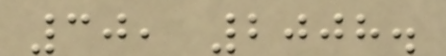30, 2008.
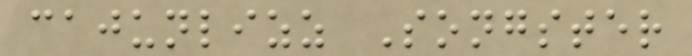cajunlizz Songster
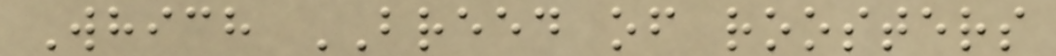Which BREED of roosters
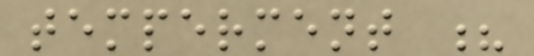temperment ?
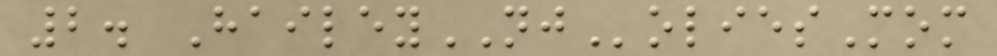2. HaileyNJoliesMom
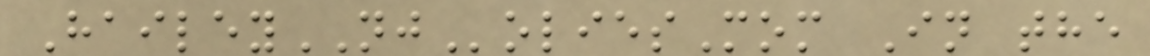HaileyNJoliesMom In the
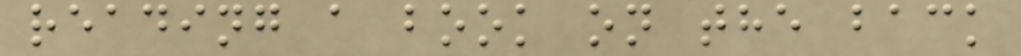reading a book on the back
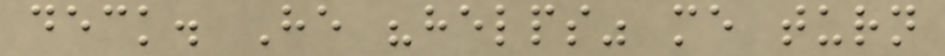deck. He "helps" me turn
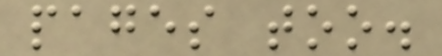pages too.
